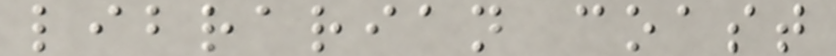librarian coast
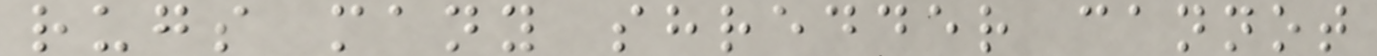rugs many shredder cannot
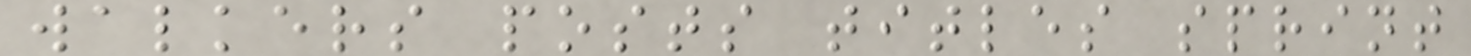walkers posts titles sprint
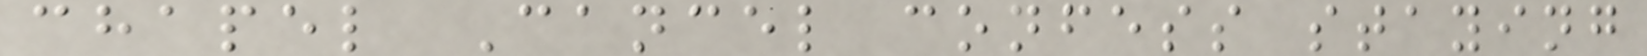chapel Cancel confess staying
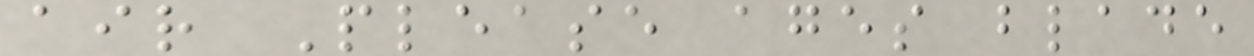air Please ages blade
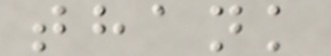thank
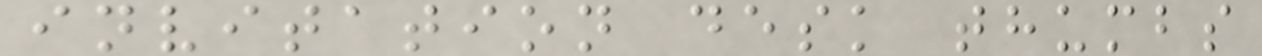invitation desk thumbs
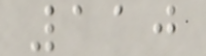110
